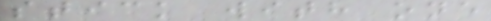stick with one
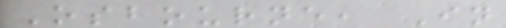Osbourne, In
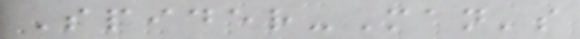Spider-Man's
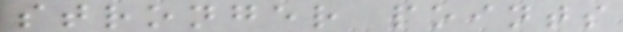stronger points
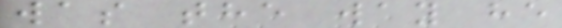was the way he
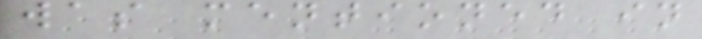was mentioned in
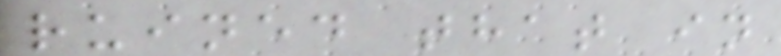ruined that in
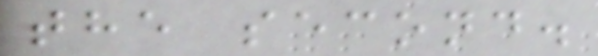the second.
